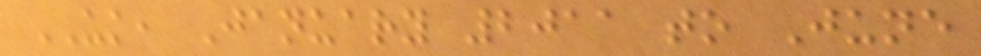UK, January 2011 to June
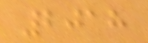2018
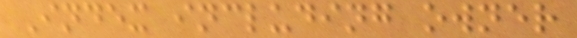Index including owner
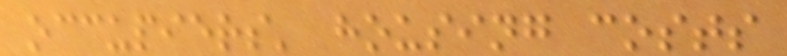occupiers' housing costs
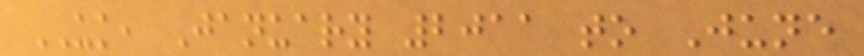UK, January 2011 to June
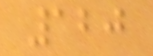120
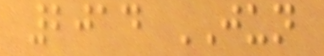2014 JUN
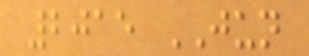2015 JUN
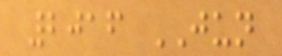2016 JUN
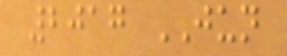2017 JUN
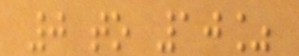0 to 10%
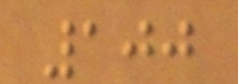100
